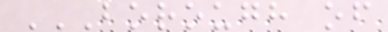BOROUGH OF
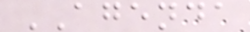AGENDA
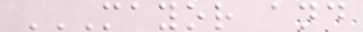MAYOR AND
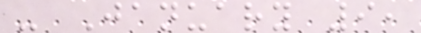- January 9,
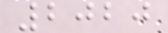2020
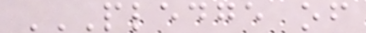PLEDGE OF
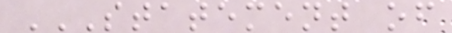STATEMENT OF
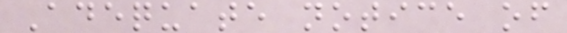Adequate notice of
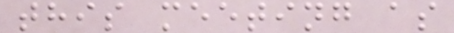this meeting as
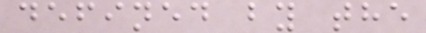defined by the
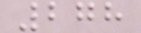278
